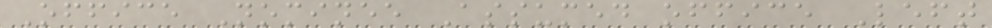Office Nominee Assumed office Left
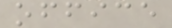office
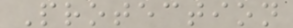Protection
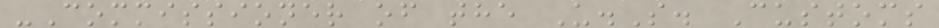-Commissioner of the U.S. Customs
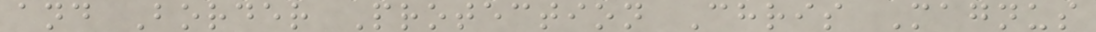and Border Protection Chris Magnus
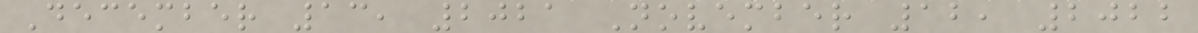December 13, 2021 November 12, 2022
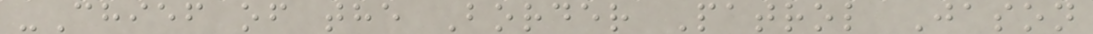-Chief of the Border Patrol Jason
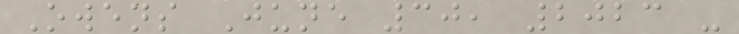Owens June 30, 2023 -
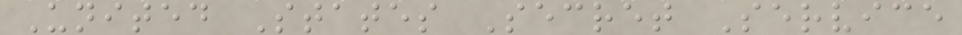United States Secret Service
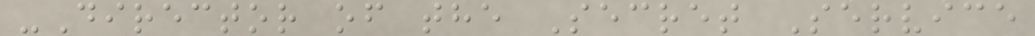-Director of the Secret Service
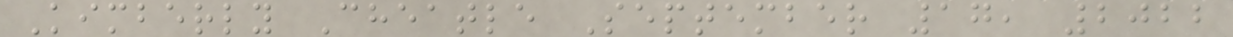Kimberly Cheatle September 17, 2022
